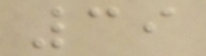39
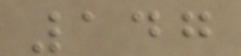147
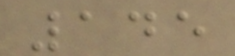145
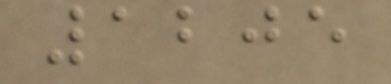1205
